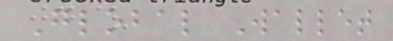Global Wallet
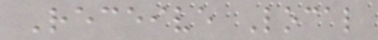Receive Local
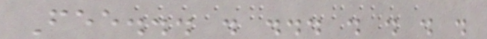Fee... . ... . . . .
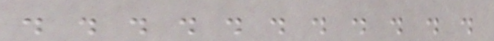. . . . . . . . . . .
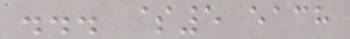... $5 each
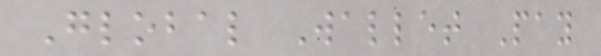Global Wallet Pay
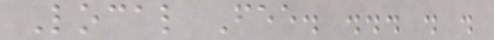Local Fee. ... . .
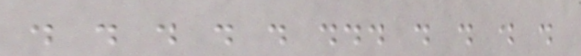. . . . . ... . . . .
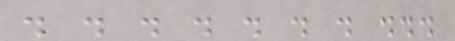. . . . . . . ...
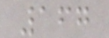167
